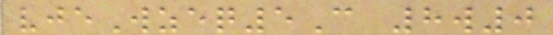vjeWzeq5C 8w0
